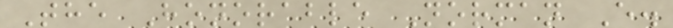The Honorable Norman E.
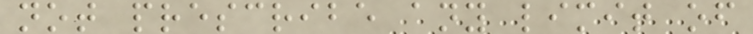not prescribe any limit of
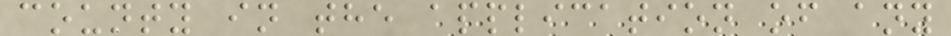county in the application of any
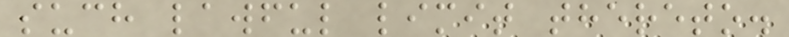such lawful limit thereto.
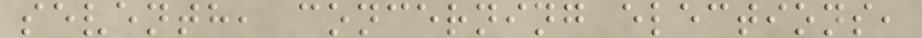seventh, concerning elections,
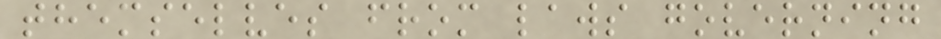themselves from laws governing
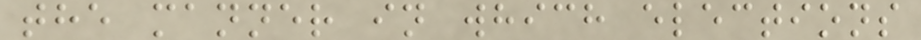the manner in which elections
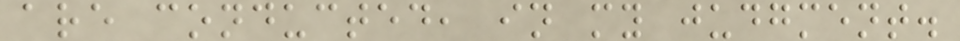are conducted, in my judgment.
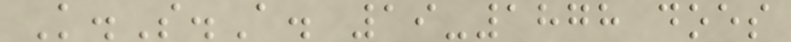K.S.A. 19-1878 does
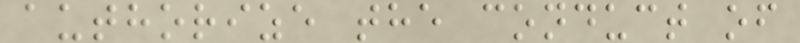authorize the conduct of
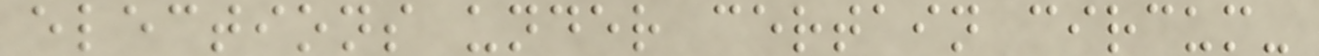elections under certain circum-
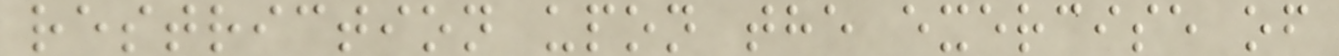restriction upon the exercise of
